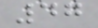47
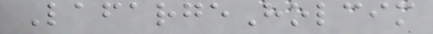LafargeHolcim
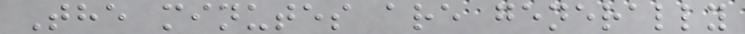The minutes are generally
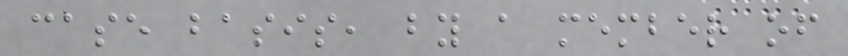case basis, by a member of
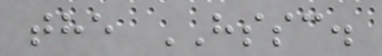the HSSC.
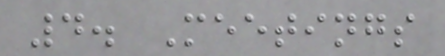4. Meetings
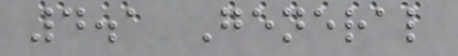4.1 General
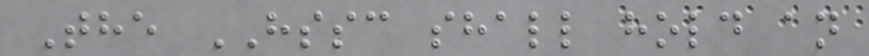The HSSC shall hold an
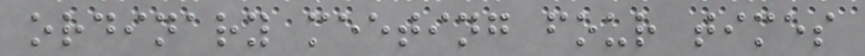ordinary meeting four times
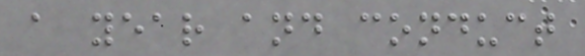a year and conduct
